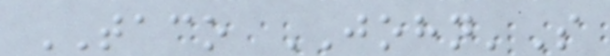TACO JOHN'S
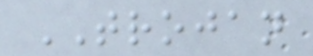TROJAN
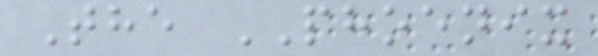The PHOENIX
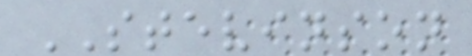STEVINSON
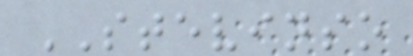STEVINSO
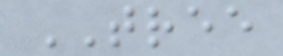TREE
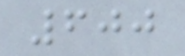600
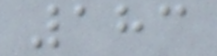183
